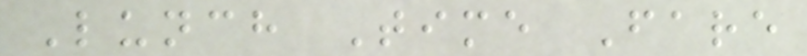Lunch Time Fare
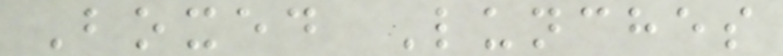Boxed Lunches
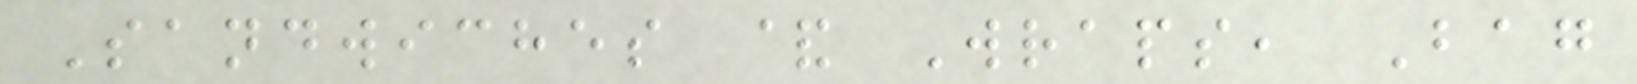Sandwiches & Wraps, Bag
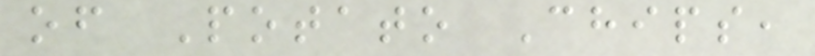of Potato Chips,
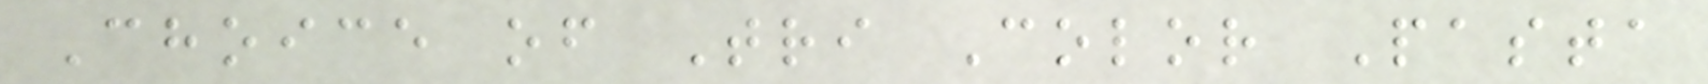Choice of Tri Color Pasta
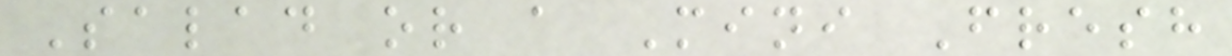Salad or a Mini Fresh
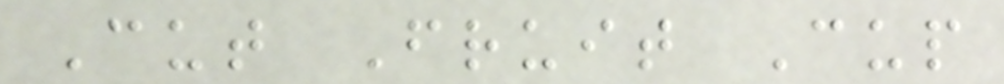Cut Fruit Cup
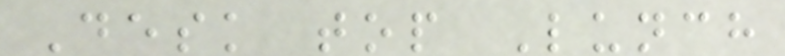Desk top Lunch
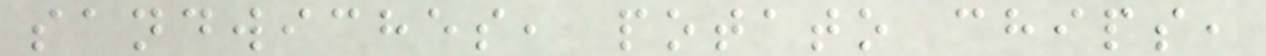sandwiches, potato chips,
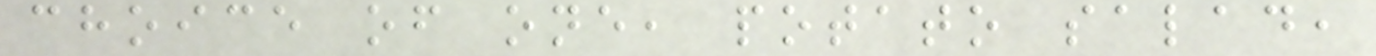choice of one, potato salad,
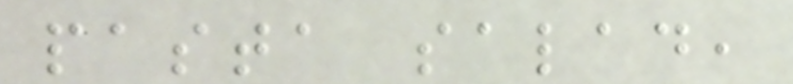pasta salad,
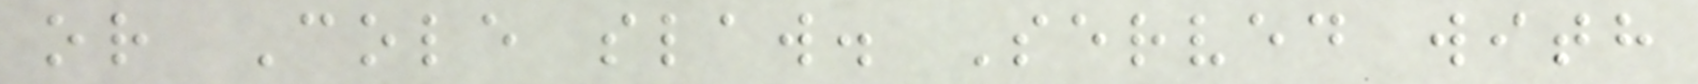or Cole slaw. Served with
